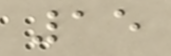15
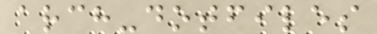arch-dotfiles
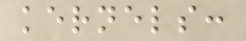kernels:
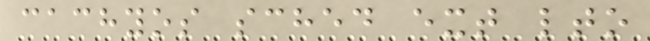cachyos sched ext lto
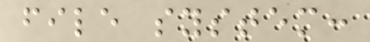file system:
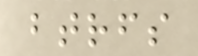btrfs
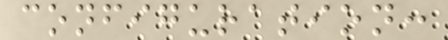configuration:
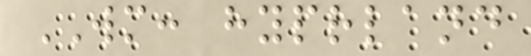WM: hyprland
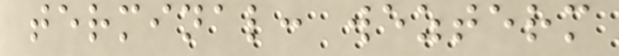terminal: wezterm
